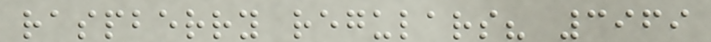raspberry regulars? 3969
